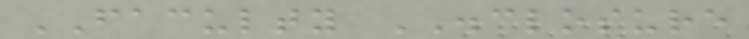FACULTY DISCLOSURE
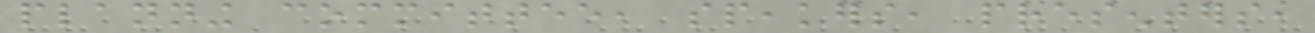planning committee, speakers, presenters,
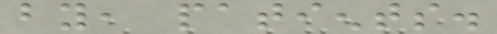by, patients.
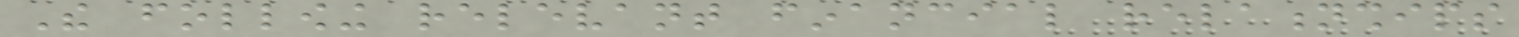The following relevant financial relationships
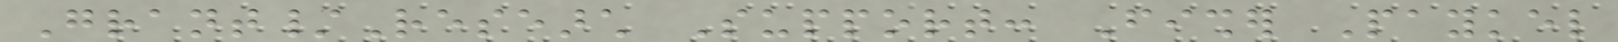Grant/Research Support: Fisher Paykel
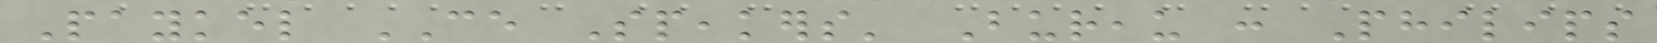Paykel CE Speakers' Bureau : Philips
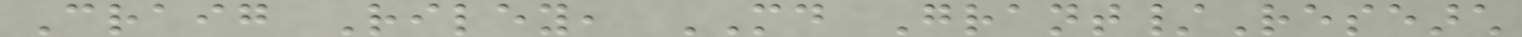Craig Riley, MD Grant/Research
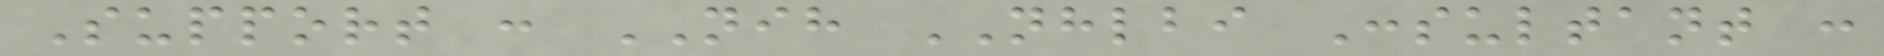Support : NIH NHLBI Consultant :
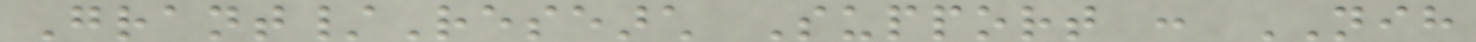Grant/Research Support : NIH
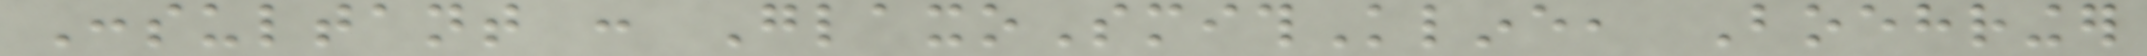Consultant : GlaxoSmithKline, Boehringer
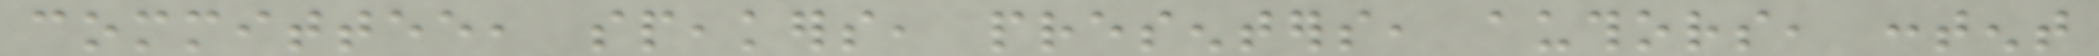committee, speakers, presenters, authors, content
